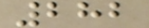282
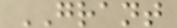GRANT
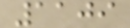1109
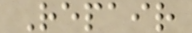Repair
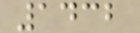1432
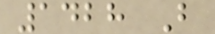1428 B
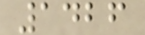1426
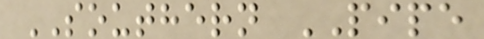SOUTHERN PIPE
